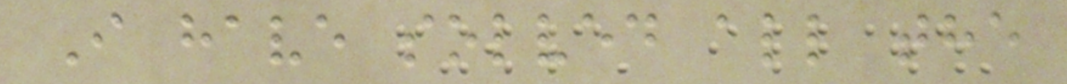I have solved all the
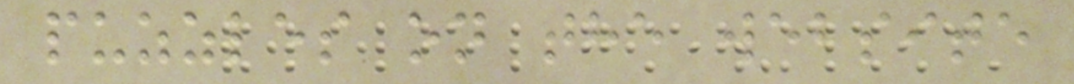puzzles on the website
